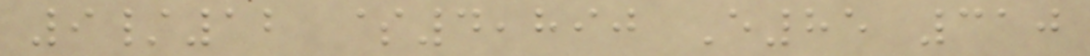9/12 $4,890 E85 310
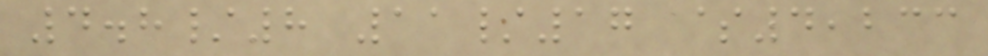4.8/8 11/17 $4,233
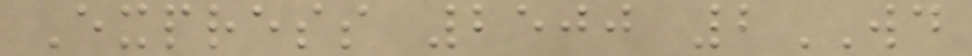Express 2500 2WD
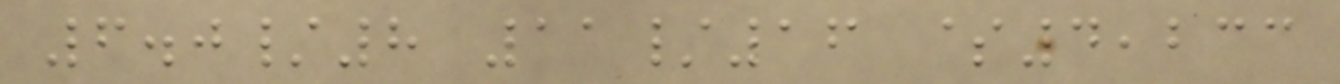6.0/8 11/16 $4,233
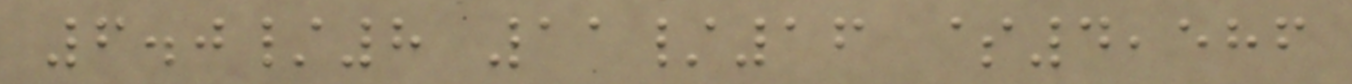6.0/8 11/16 $4,586
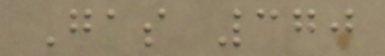Gas 370
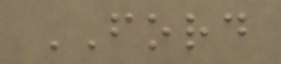FORD
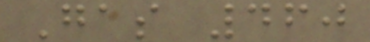Gas 460
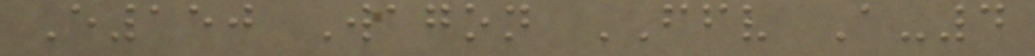E150 Wagon FFV A-4
